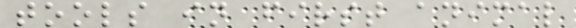tools in first animal
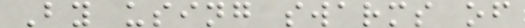By using swarms of
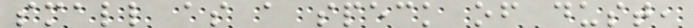small as a speck of dust,
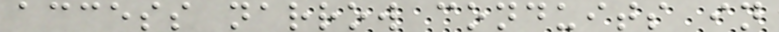access narrow conduits in
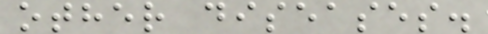other diseases.
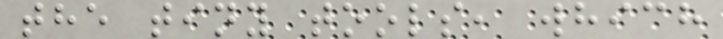the tiny tools, which
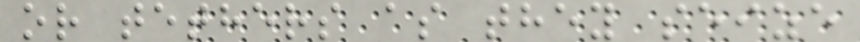or tethers as they seize
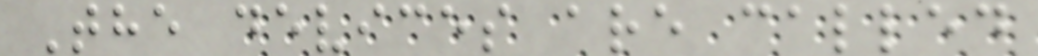The devices are called
